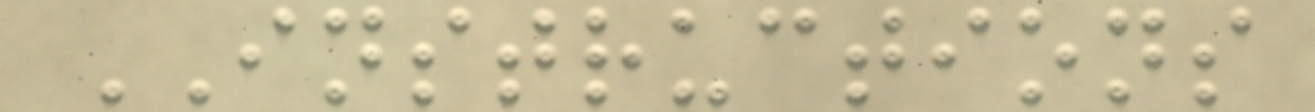INSTRUCTIONS
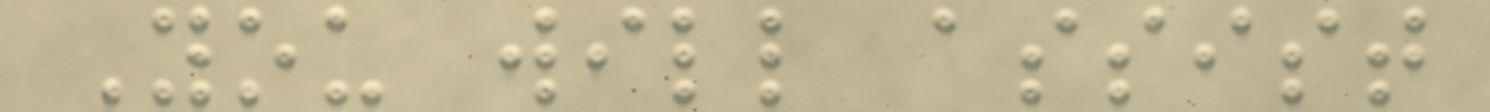You will assist
